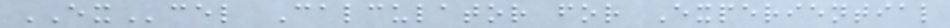EXcel Calculator for Experiential
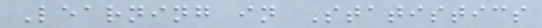Learning in Statistics
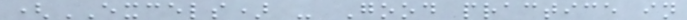(EXCELS) - Good practice in
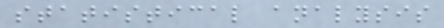statistical analysis
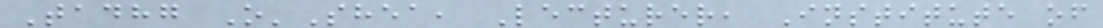Tadhg O'Shea, Lecturer, Institute of
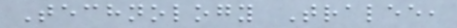Technology Tralee,
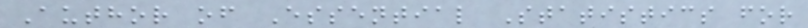Author of Essential Statistics for
